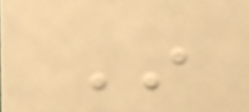In
